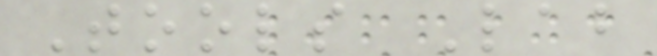Tools Lab
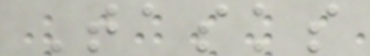Tasks
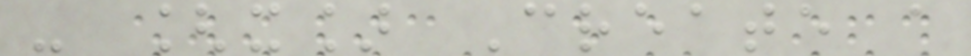- [x] Create a
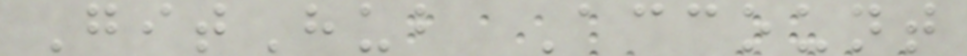GitHub Account
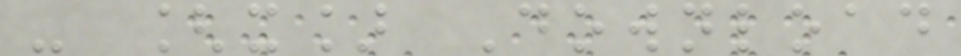- [x] Download
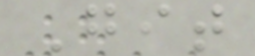Git
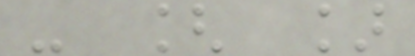- [ ]
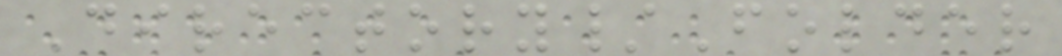Directory/Folder
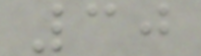30
